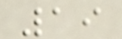19
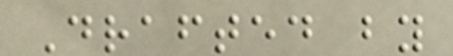Drafted by
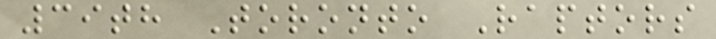39th Toronto Raptors
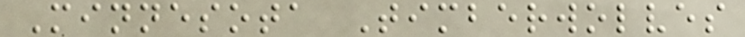Minnesota Timberwolves
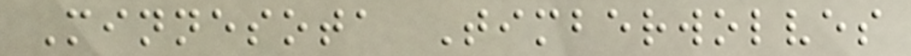Minnesota Timberwolves
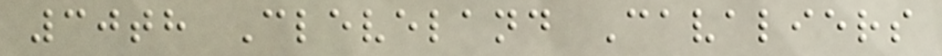30th Cleveland Cavaliers
